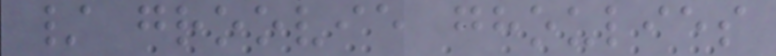/ groovie ghoulies
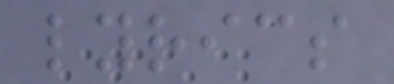lyrics
